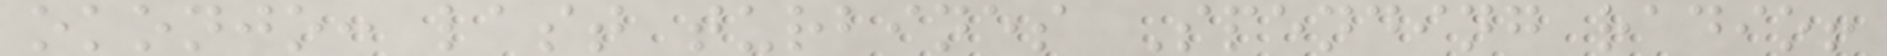okonjo: last turbines Spending radio!
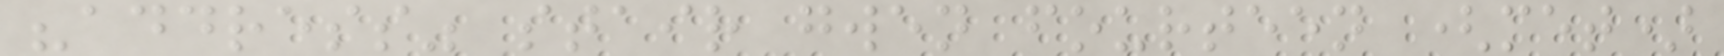"address" stair gwen fourteen (met)
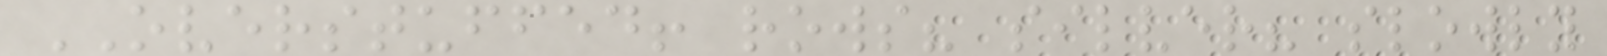OVERSTUFFED! rows? silver? slowly
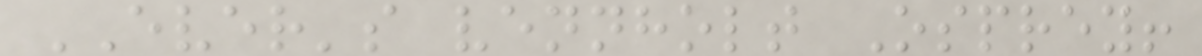EVER's vennholt Osprey!
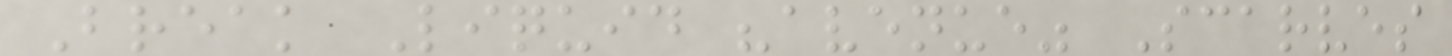Break Liquid "avenue" Scarves
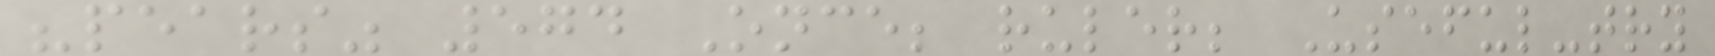"pears" 574 Once; ruler; Useful-try
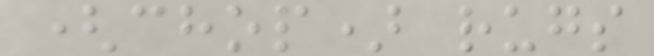(chop) rugs
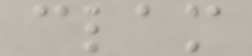clam
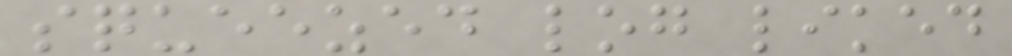squeezed log liked
